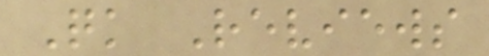Quick Reviews
